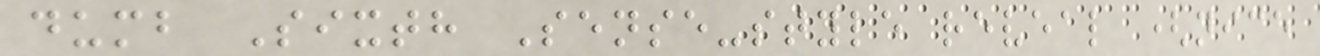dumb Sixth Sense-style reveal (nice
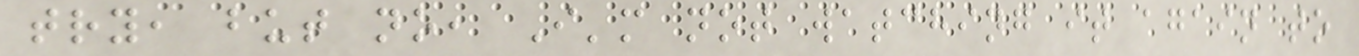try, but no, I'm not watching it again to
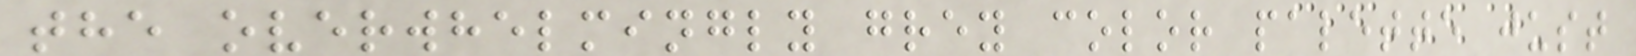the overwhelmingly grey color palette just
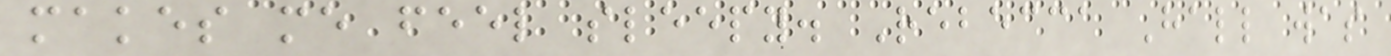makes me feel sleepy. Rebecca Hall was
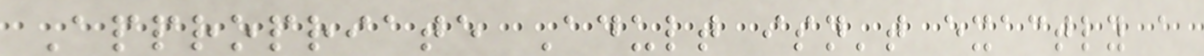Appropriate Adult isn't exactly a
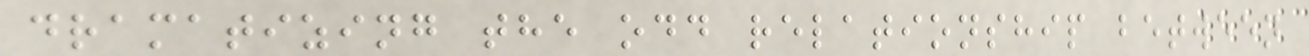dramatizing the odd relationship between
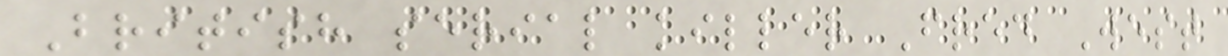British serial killer Fred West
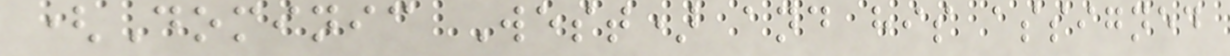(Dominic West) and his assigned
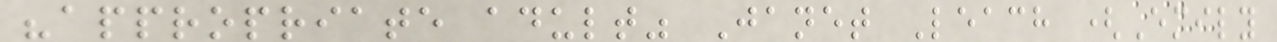"appropriate adult" Janet Leach (Emily
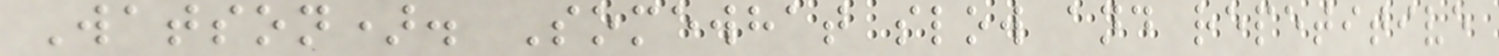Watson). Somewhat slow and repetitive
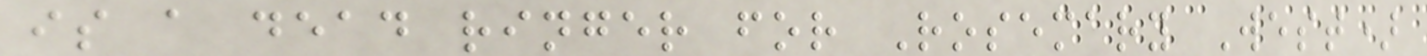is a dead ringer for Rosemary West)
